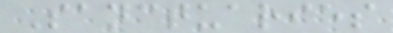Sanctuaries
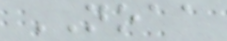NOAA
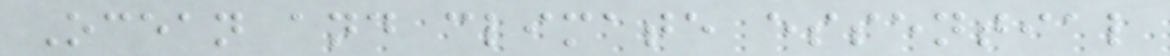Ocean and climate essential
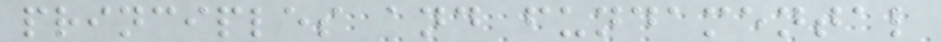principles and fundamental
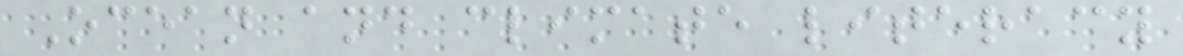Ocean and climate literacy
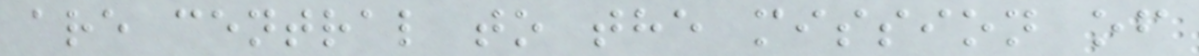are central to the mission of
